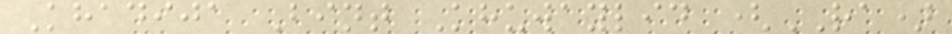Khadija Bint Khuwaylid (RA)
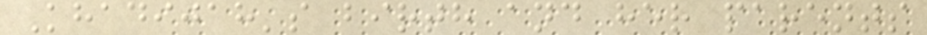Khadijah's birth and her parents
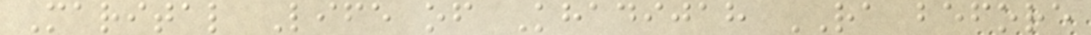Marital Life of Khadijah RA before
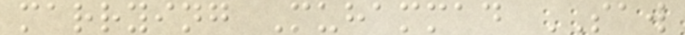marrying Muhammad SAW
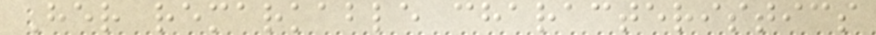Her remarkable characteristics
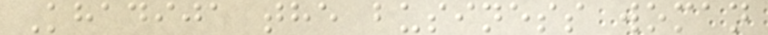Khadija the business woman
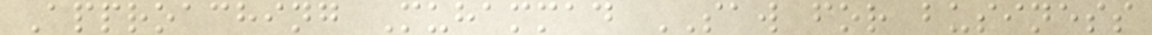Approaching Muhammad SAW for business
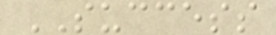SUCCESS
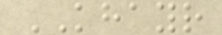KHAYR
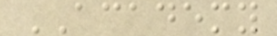ACADEMY
